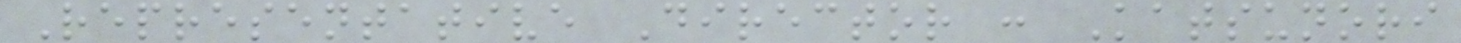Representative Director : Katsunori
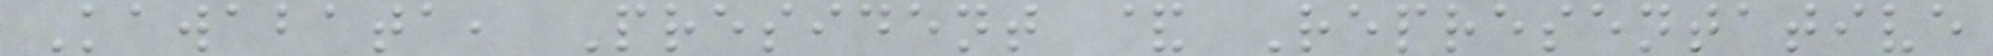Kawabata, President & Representative
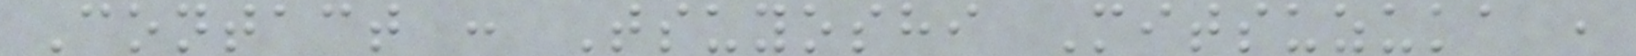Contact : Tsuyoshi Mitsuzuka ,
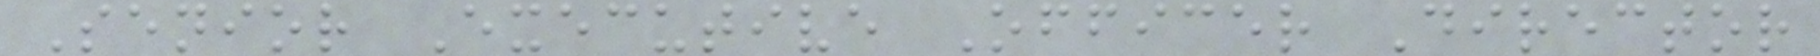Senior Executive Officer Director
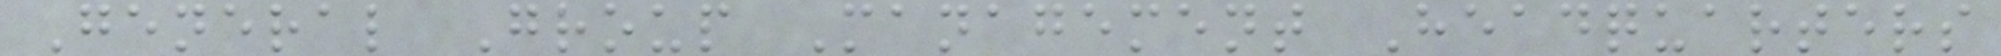General Group Management Headquarters
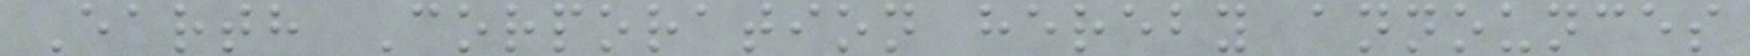Earth Corporation hereby announces
